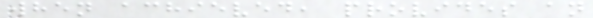when achieved, provides an
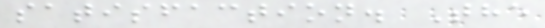satisfaction. The
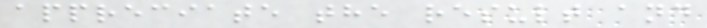appreciate the result and
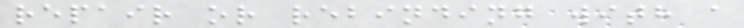repair or rebinding with a
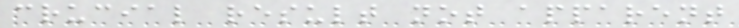crucial result not apparent
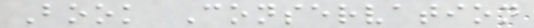Book Conservation
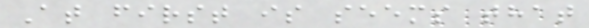At first is seems that
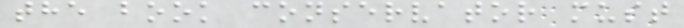the book conservator must
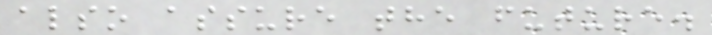also assure the future.
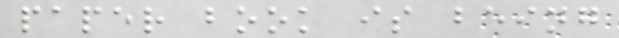paper book is being
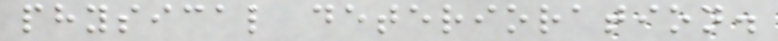physical deterioration.
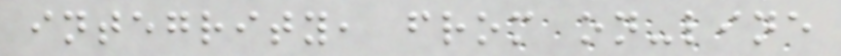integrity, from on-line
